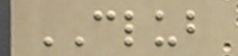CLUB
